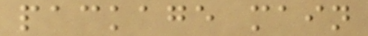package main
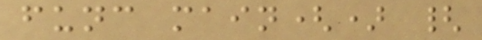func main() {
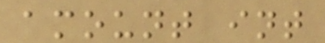amount int
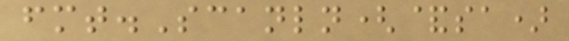fmt.Scanln(&sa)
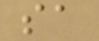sa
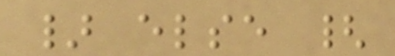} else {
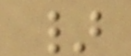}
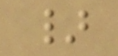}
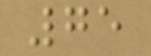75
